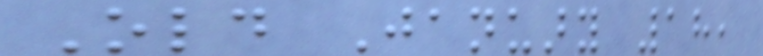Old January 18,
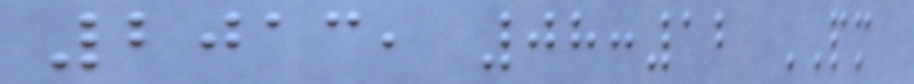2013, 08:12 PM
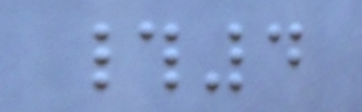#4
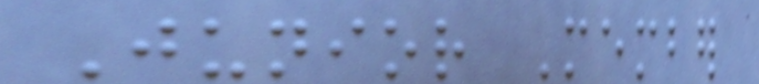Junior Member
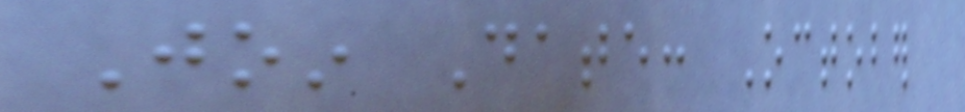Join Date: October
